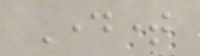Daytime
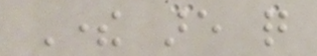There are quite
